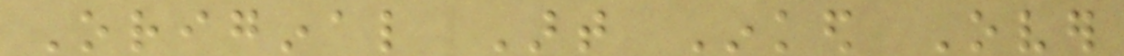Original Art Inked Over
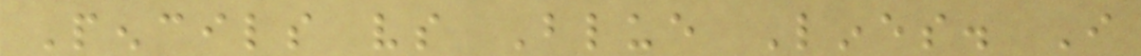Pencils vs Blue Lines. I
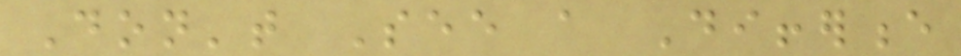Don't See a Difference
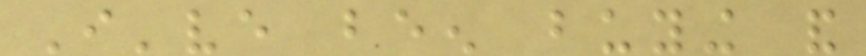I've been buying and
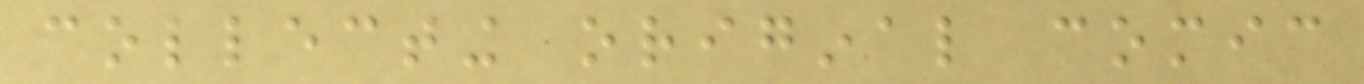collecting original comic
